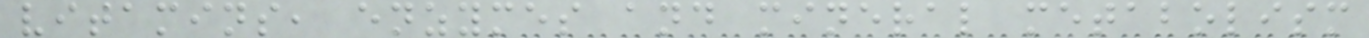vitamins, enzymes and mineral metabolism
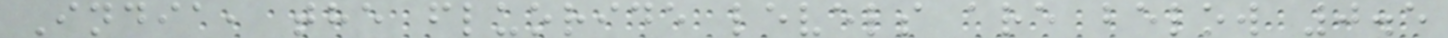India, the fluoride levels are below 0.5
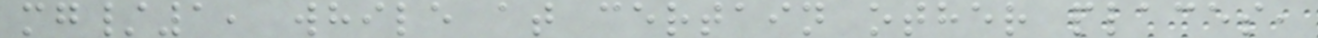mg/1, while at certain other places,
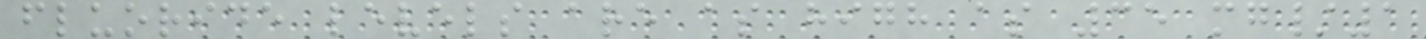fluoride levels are as high as 35 mg/1
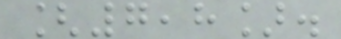[7,8].
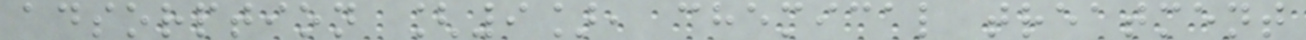adsorption [9], chemical treatment
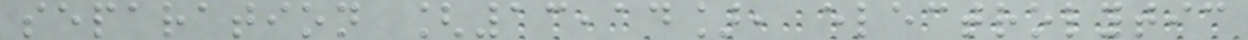separation [13,14], electrolytic
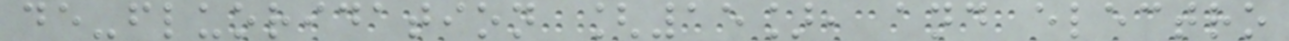de-fluoridation [15], and electro
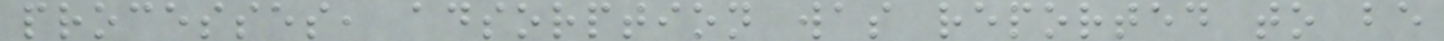processes, adsorption was reported to be
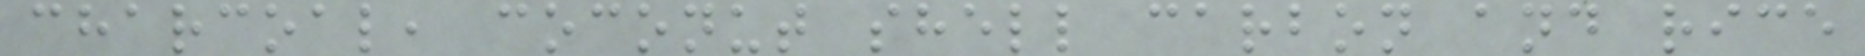charcoal, coconut shell carbon and rice
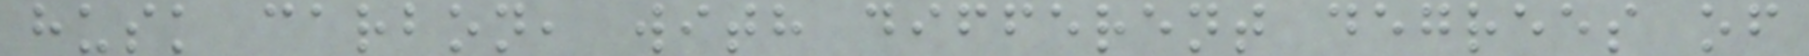husk carbon, with different degrees of
